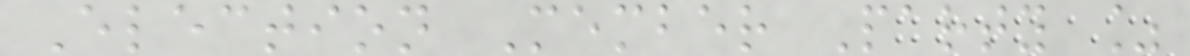Election Member Party %
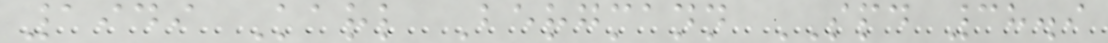1949 Karl Bergmann SPD 38.9
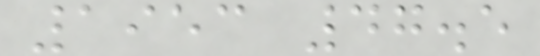1953 47.5
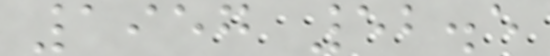1957 52.5
